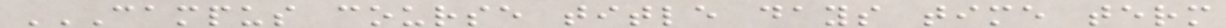CAMPUS COURSE TITLE DAYS TIME TERM
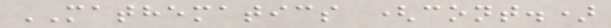MATHEMATICS (cont.)
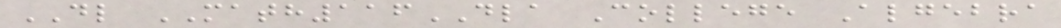DL MATH116DLA College Algebra
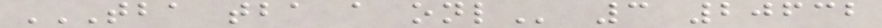TBA TBA A ONL 3 20632
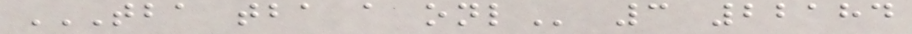TBA TBA A ONL 3 22184
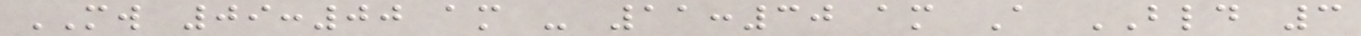MW 09:00 am - 11:30 am A BLD 3
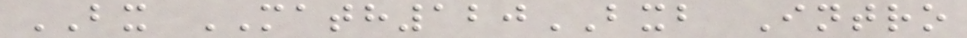BX MATH120BXB Intro
